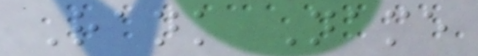Rank Name
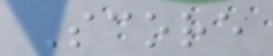Score
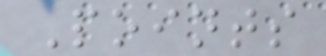Points
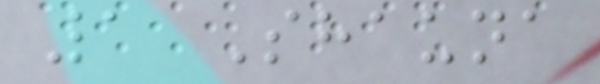1 Shauna
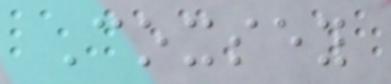Coxsey
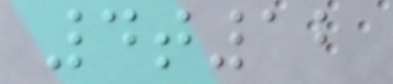4t12
